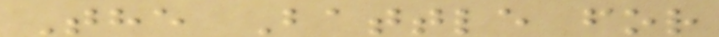The Battle for
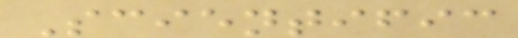Scientific
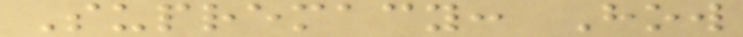Supremacy: How
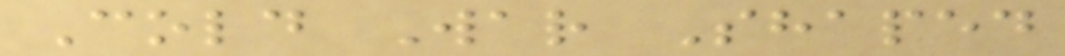Cold War Shaped
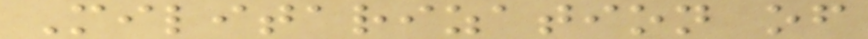Militarization of
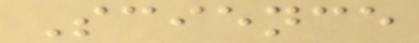Science
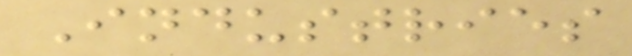Industries
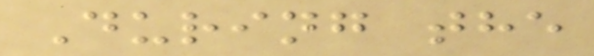During the
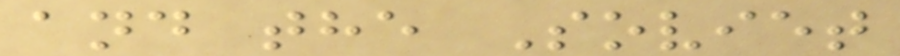and the Soviet
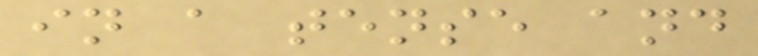in a tense and
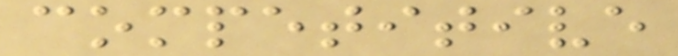competitive
